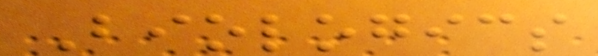Biologics
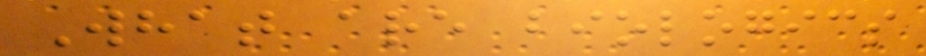What are biologics
